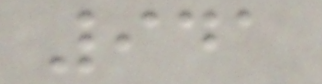941
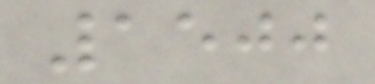1500
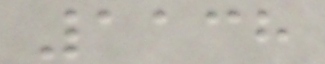1138
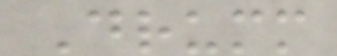Drumm
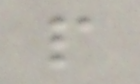p
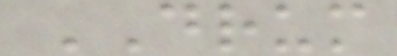DRUM
